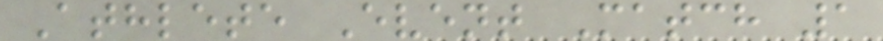Athlete Event Match 1
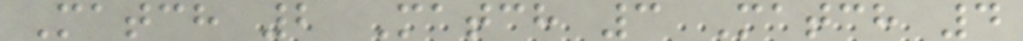Match 2 Match 3 Match 4
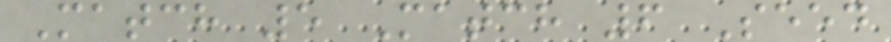Match 5 Match 6 Seed
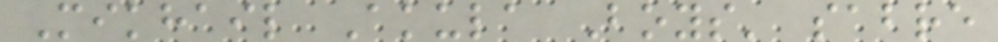Mikhail Akula Boys' sabre
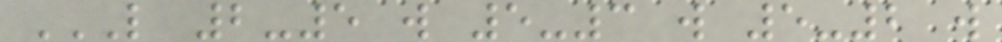L 2-5 W 5-3 W 5-2 W
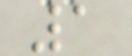1
